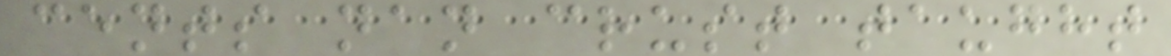cents nan crust taught
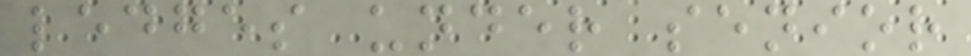ledges under senior
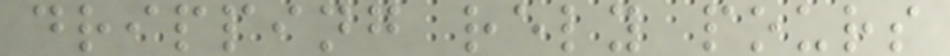dripping rely pours
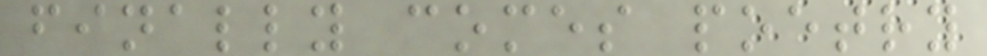finally comes poetry
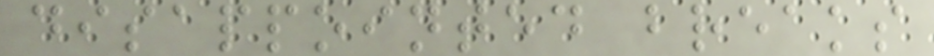disappointed breaks
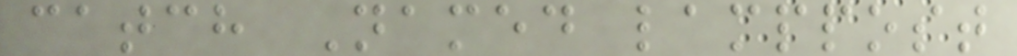catch Named lamppost
